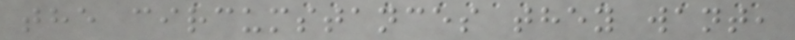the circumstances they want,
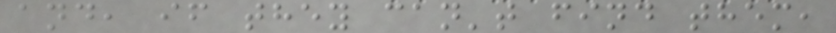and, if they can't find them,
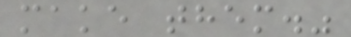make them."
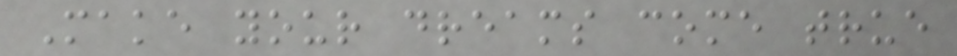Make your dreams come true
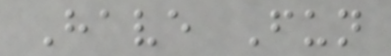Have Fun
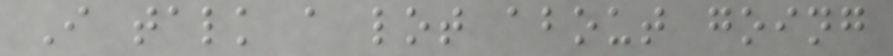I talk a lot about going
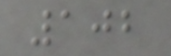102
